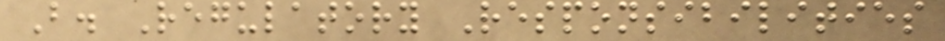B. Regulatory Responsibilities
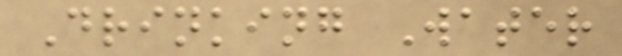Drinking Water
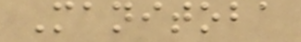Manitoba
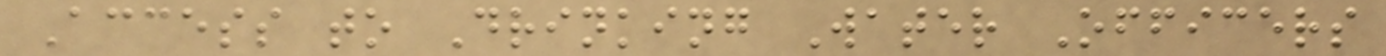Access to Drinking Water Officers
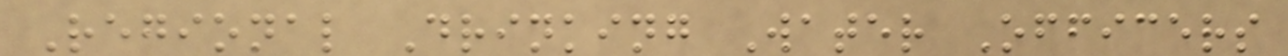Regional Drinking Water Officers
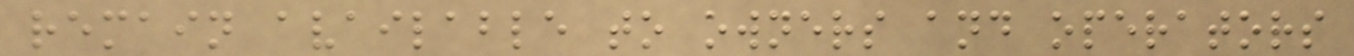remain available to owners and operators
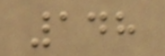148
